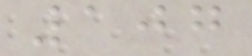107
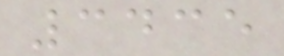3435
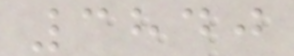3840
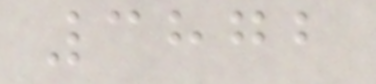3872
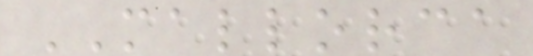MALLORCA
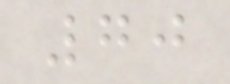70
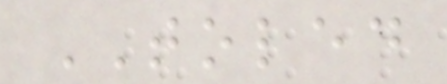TOLED
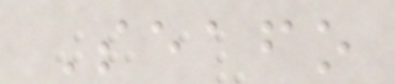Seafo
